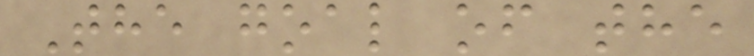The goal of the
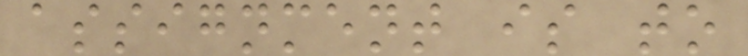assignment is to
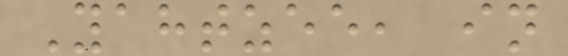Yahtzee, in
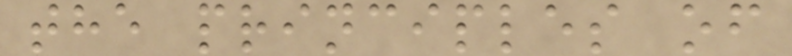the principles of
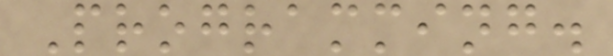Programming.
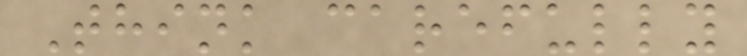Think carefully
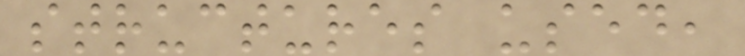structures used,
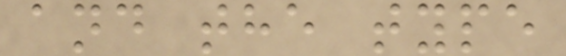and the type
